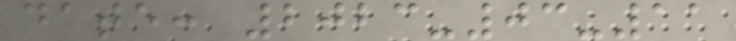date: 2023-03-11
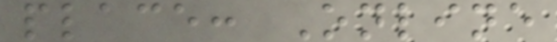place: Online
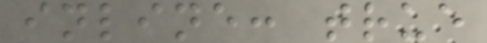inline: true
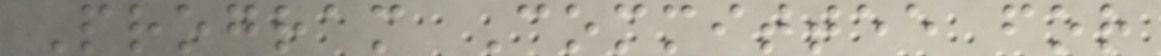Program Committee for
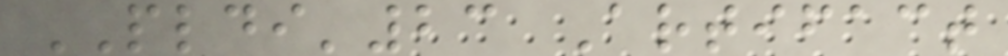PLDI'23 Artifact
